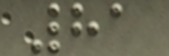81
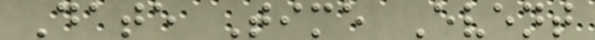Date Time Event
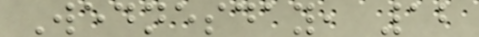Wednesday, 12
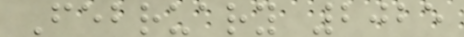February 2025
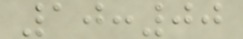10:00
